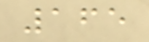165
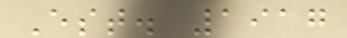Est. 1917
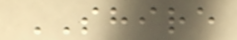SHIRE
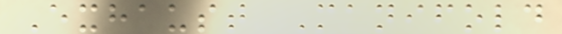Exhaust Manifold
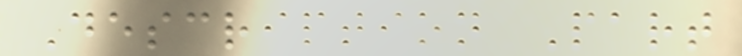Description Part
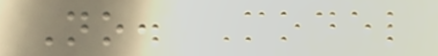No. Model
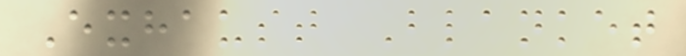Exhaust Blanket
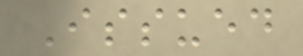Issued
